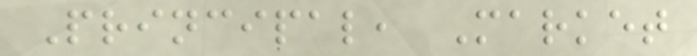Principal, Market
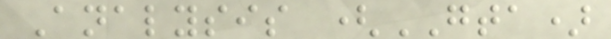Analysis (GTA)
